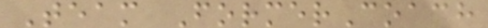Team FormerCoach
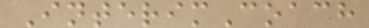InterimCoach
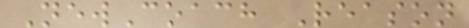NewCoach Reason
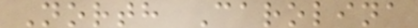North Carolina
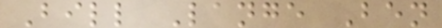Bill Lange Ben
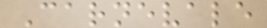Carnevale
